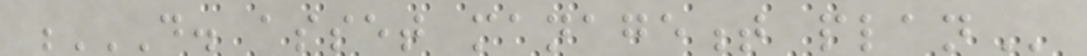D. ASSET MANAGEMENT PLAN
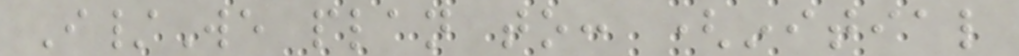I/We plan to: (initial
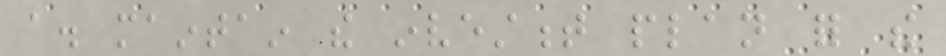a. maintain the investment plan for the
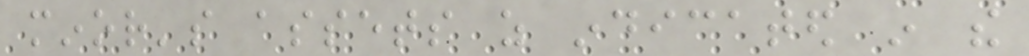minor's assets as indicated in the
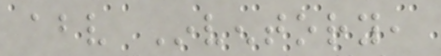above Inventory,
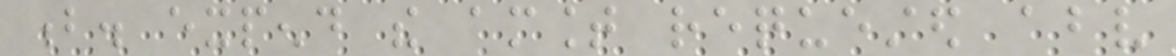b. expend the amount requested above
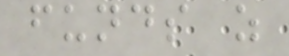funds as
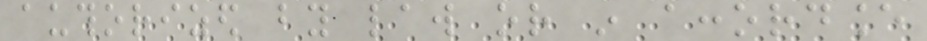authorized by law or in accordance
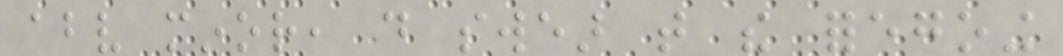above minor, do swear that the foregoing
